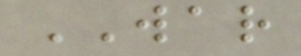WAR
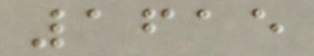1615
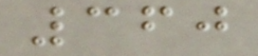360
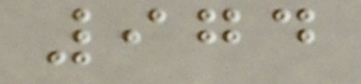974
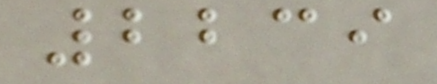2239
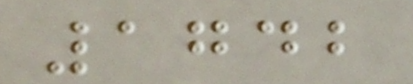1742
